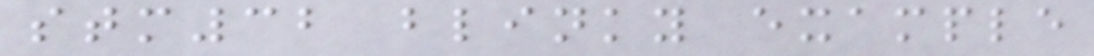stm32 blinky example
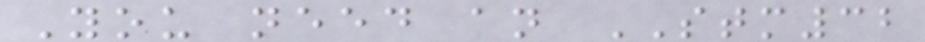You need an STM32
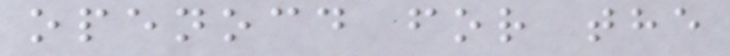openocd for the
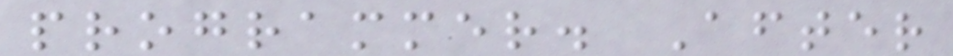programmer. After
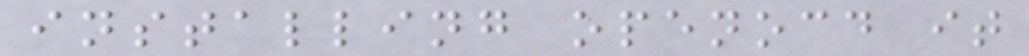installing openocd it
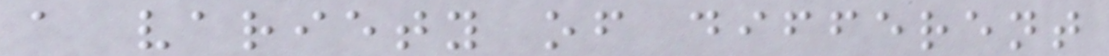a variety of different
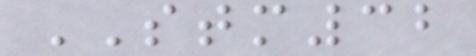STM32
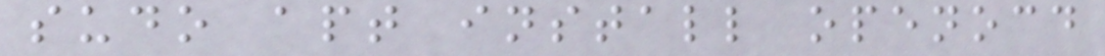sudo apt install openocd
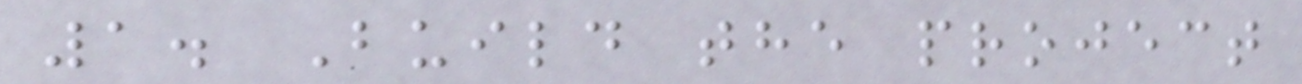1. Build the project
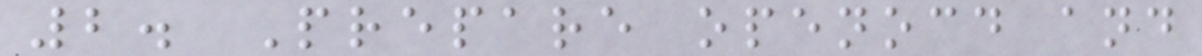2. Prepare openocd and
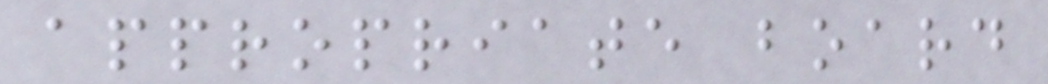appropriate board
